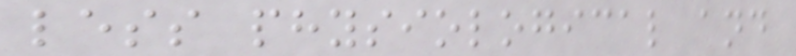less physiological and
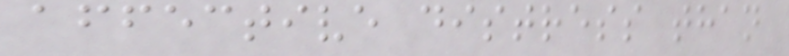affective distress than
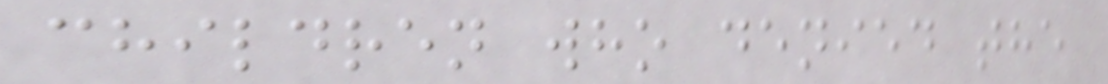children who denied the
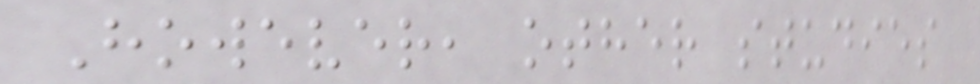However, other studies
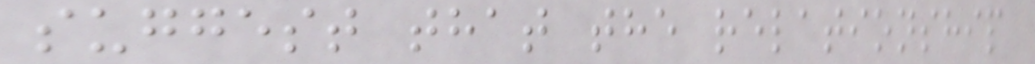suggest that the relationship
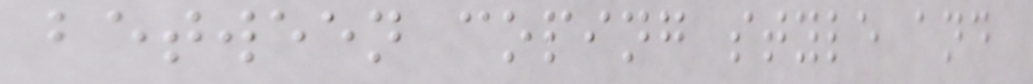between coping style and
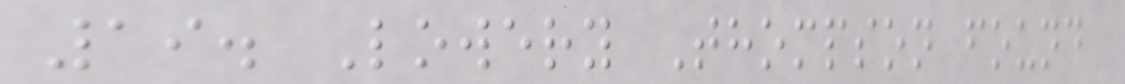19. Lowery Thompson found
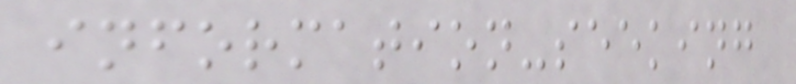information-seeking
